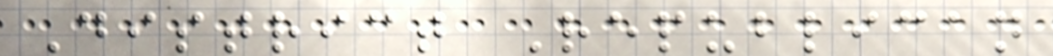District Republican
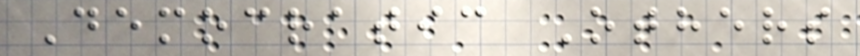Democratic Others
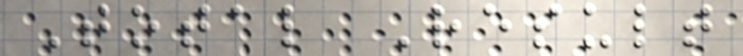Total Result
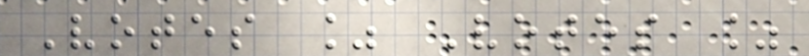Votes % Votes %
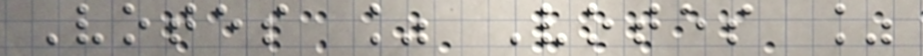Votes % Votes %
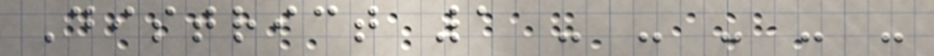District 1 - - - - -
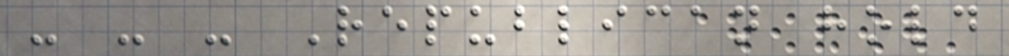- - - Republican hold
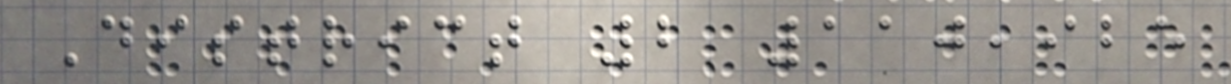District 2 110,925
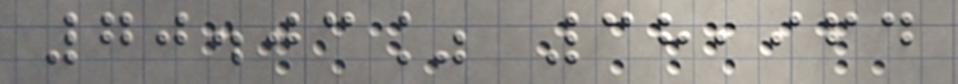70.03% 38,964
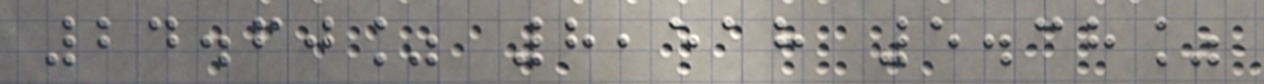24.60% 8,518 5.38%
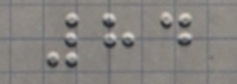84
